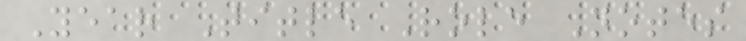Year Title Role Notes
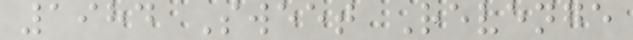1984 Sweet Revenge
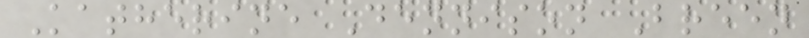Katherine Dennison Breen
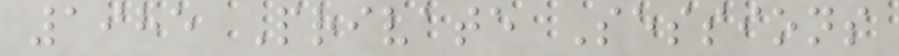1985 Private Sessions
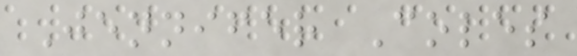Jennifer Coles
